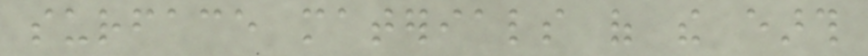surface materials of the earth
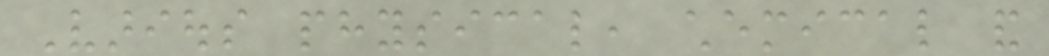Various physical, chemical and
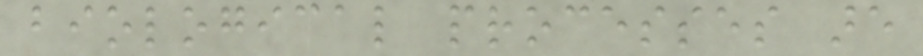biological processes are
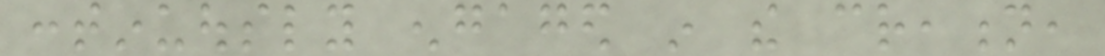continuously engaged in the creation,
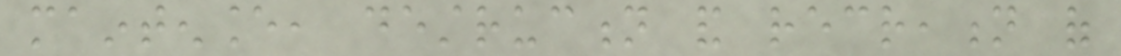maintenance, destruction and recreation of
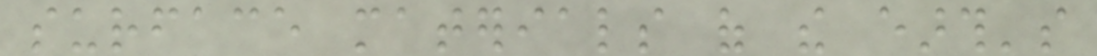surface materials of the earth's
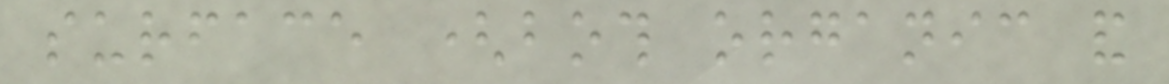surface (both organic and
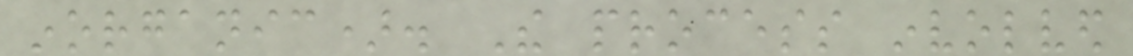inorganic). The process involved
